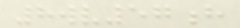8wv57h
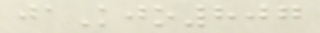jaKjo807
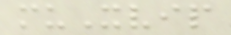muXvip
